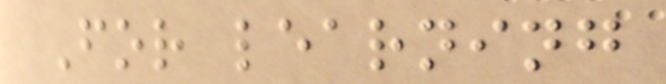For learning
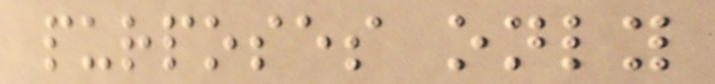purposes only
